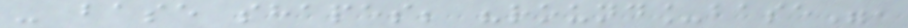- base shapes; "round_base",
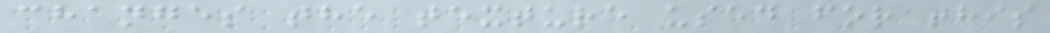changes the texture used for this
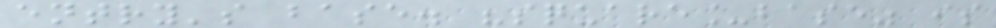entry's base. "square_base" is
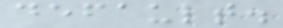default.
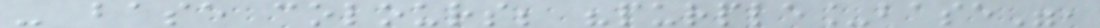- base colours; "purple_base",
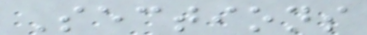Sections
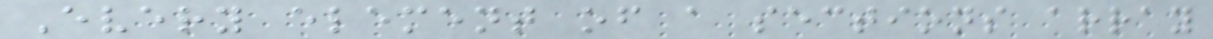Every element of a sections array
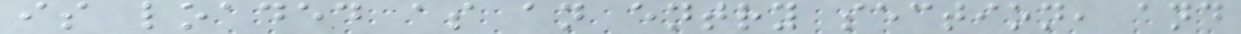is loaded as an entry section, and
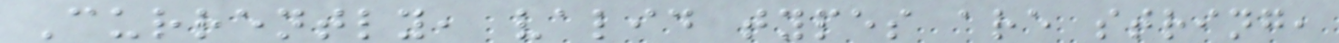Currently, valid types are string,
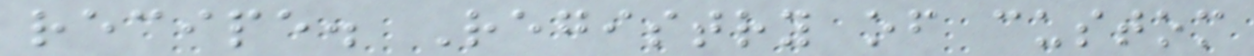recipe. Registry of custom
